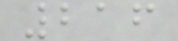216
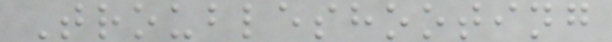Troubleshooting
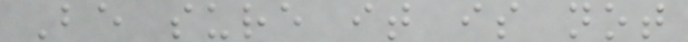Be sure it is not
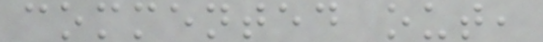commented out,
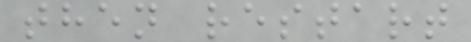then restart
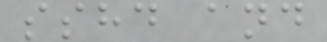sshd and
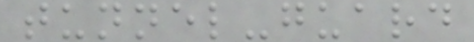tunnel-guard
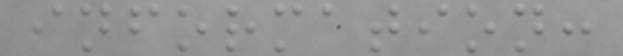information:
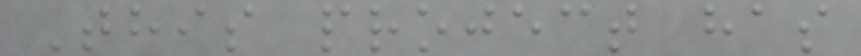This project has
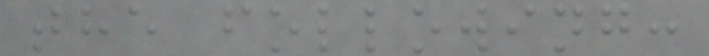the following:
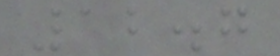12.7
